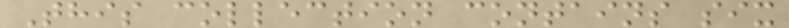This collection contains six
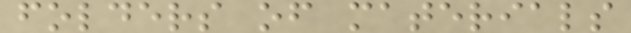folders of materials
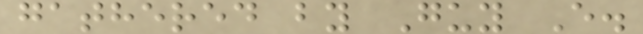gathered by Guy E.
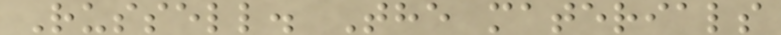Russell. The materials
